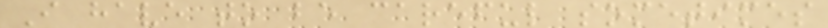I have to be careful sometimes
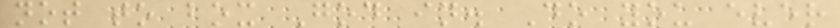not to box God in. Do you ever
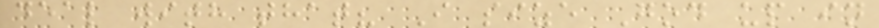deal with that? I size God up in
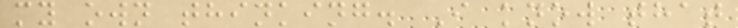my own thinking. I know that
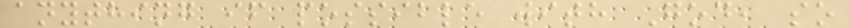anything if possible with God, so
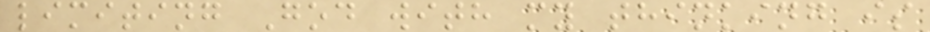limiting God with my thinking is
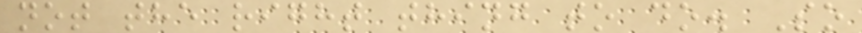not the right thing to do. So
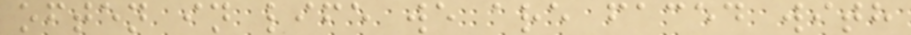often in life we are faced with
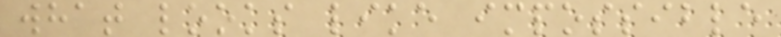what looks like impossible
